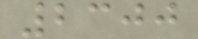2300
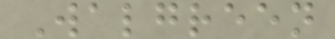Walgreen
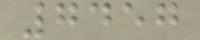7457
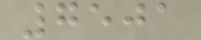7501
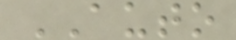AUTO
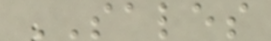SALES
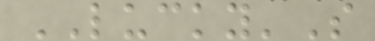LUCKY'S
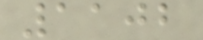1102
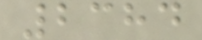2384
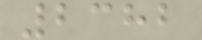2382
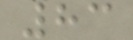83
